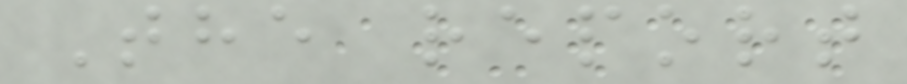The report
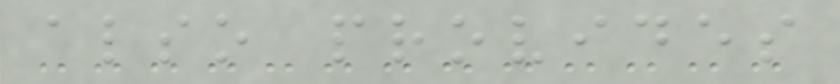also provides
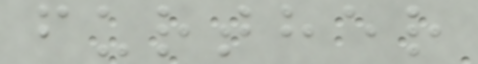further
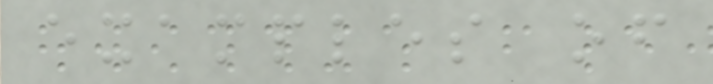examples of
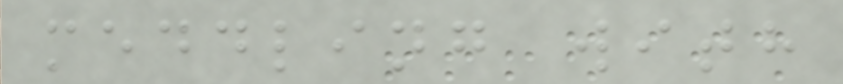meddling with
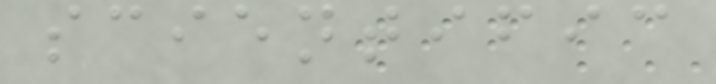scientific
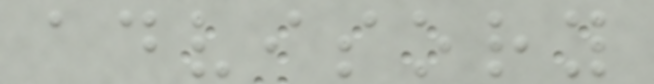advisory
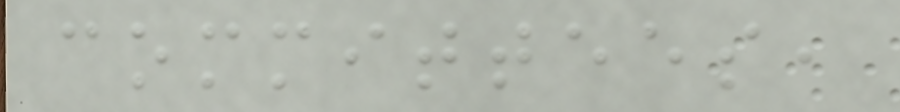committees,
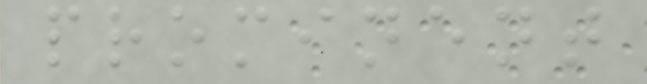prominent
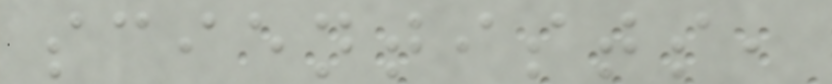scientists,
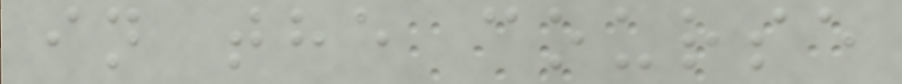in the course
